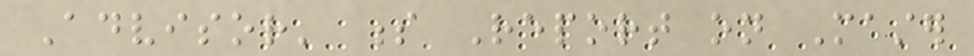Advisor' s Report on Master
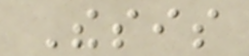Thesis
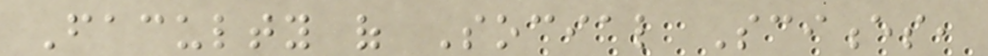Faculty of Social Sciences,
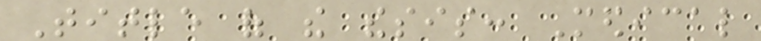Title of the thesis: Medical
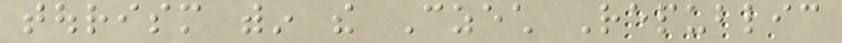tourism within the Czech Republic
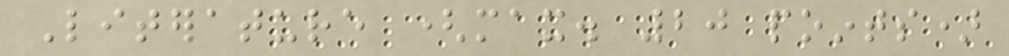Literature (max. 20 points)
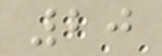20
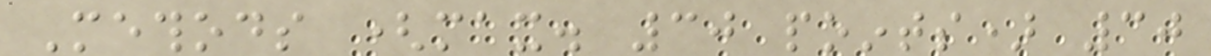Methods (max. 30 points) 30
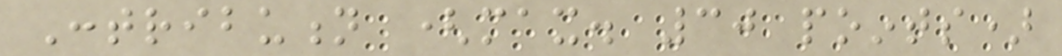Contribution (max. 30 points)
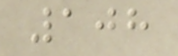108
